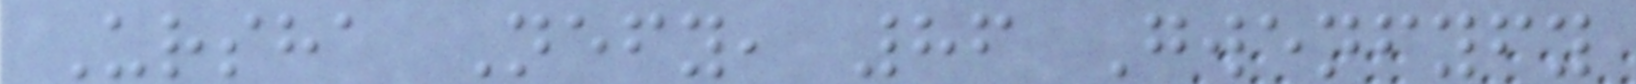Ursha Nefy, 86 Gwenfyfy
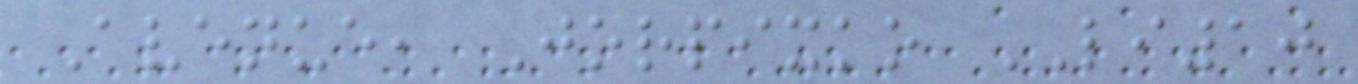Avenue, Jorpixko LI10
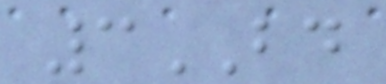3BD
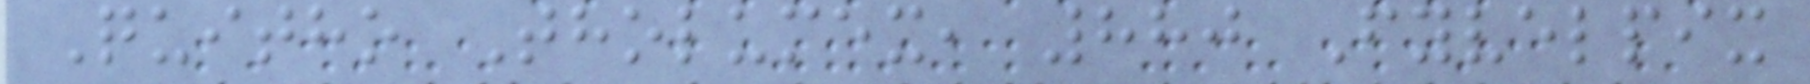Quitho Tholumex, 880 Fyvelpix
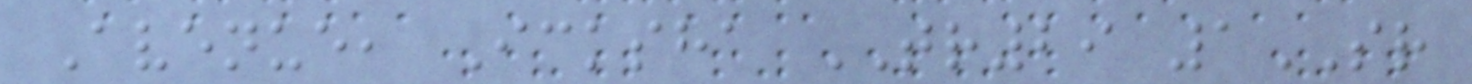Avenue, Icksha TR29 1SR
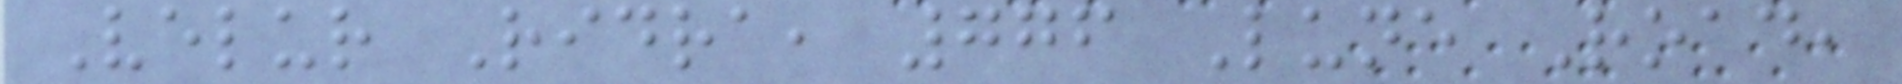Velur Ridra, 776 Lune Road,
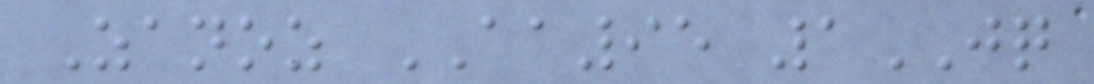Zanoz AA95 1JQ
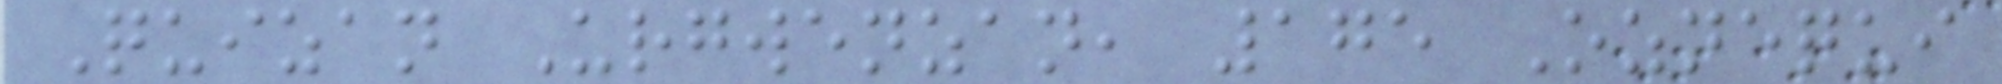Quizan Urgwenzan, 175 Oznequi
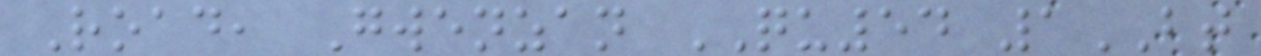Road, Gwenzan QU54 1BT
